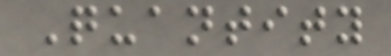Quantity
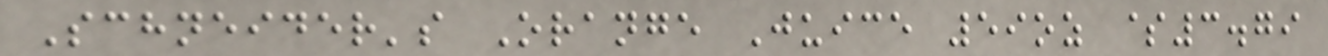Schneider's Orange Juice 59oz $3.79
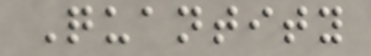Quantity
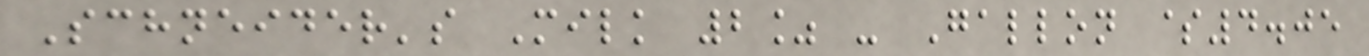Schneider's Milk 2% - Gallon $4.05
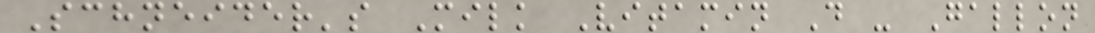Schneider's Milk Vitamin D - Gallon
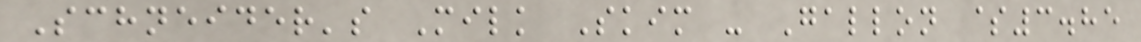Schneider's Milk Skim - Gallon $3.85
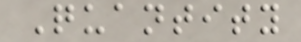Quantity
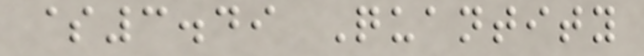$3.49 Quantity
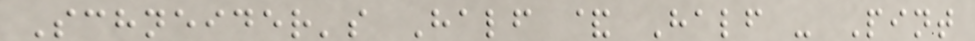Schneider's Half & Half - Pint
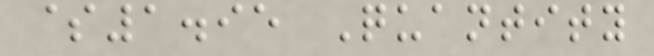$1.95 Quantity
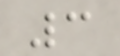3
